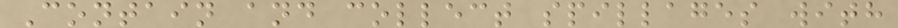Contain and collect spillages with
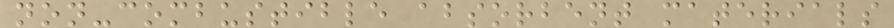non-combustible absorbent materials
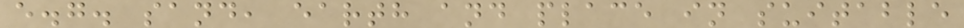e.g. sand, earth and place in suitable
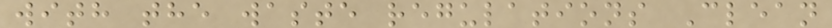with the waste regulations Clean
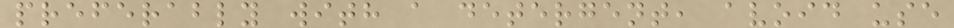preferably with a detergent, avoid use
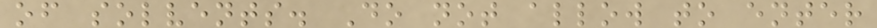of solvents. Do not allow to enter
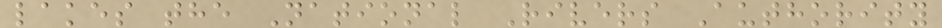lakes the National Rivers Authority
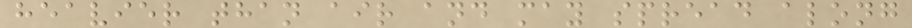heavier than air and may spread along
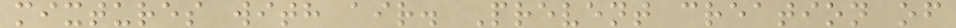mixtures with air. Prevent creation of
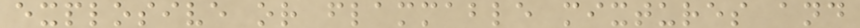explosive or flammable mixtures and
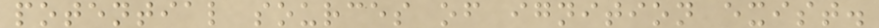potential sources of ignition exist.
